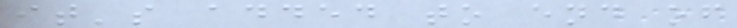it's added to end of
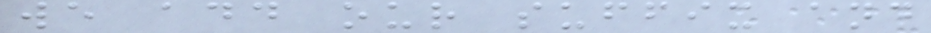we add our suffix and
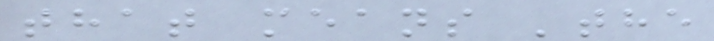that means 'the
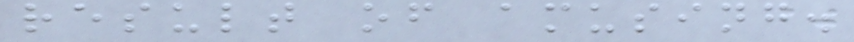result of amusing.
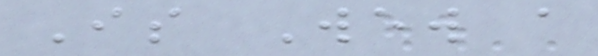Is Wew a
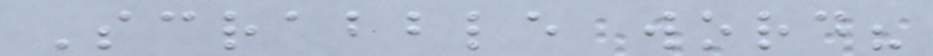Scrabble word?
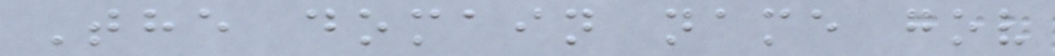The domain name gov
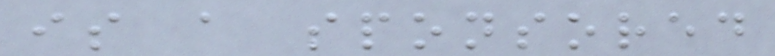is a sponsored
